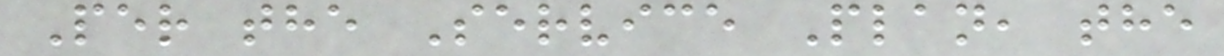Per the Service Plan, the
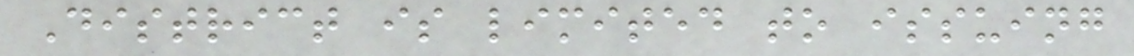District is limited to issuing
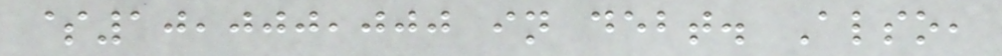$10,000,000 in debt. Also,
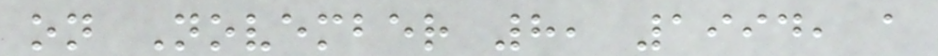on November 8, 1994, a
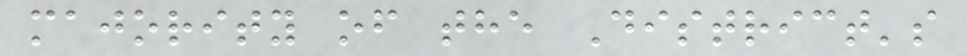majority of the District's
